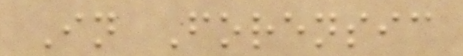In Forensic
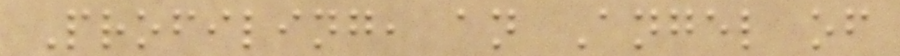Profiling, an Angel of
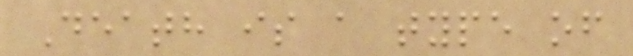Death is a type of
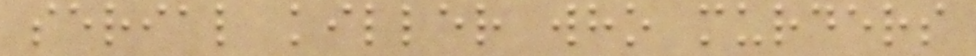serial killer who murders
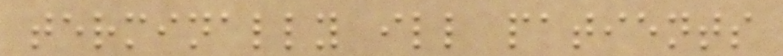terminally ill patients
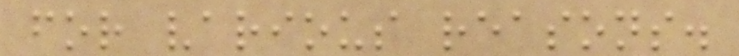for various reasons.
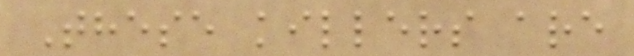These killers are
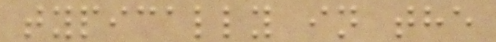typically in the
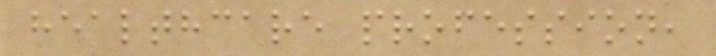healthcare profession,
